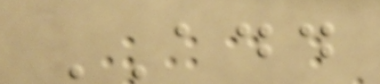ADD
